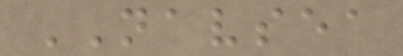NAVSEA
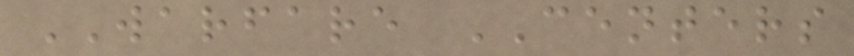WARFARE CENTERS
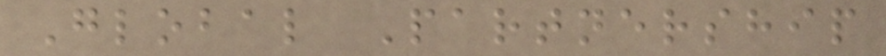Global Partnership
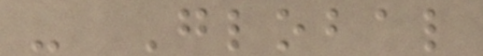- Global
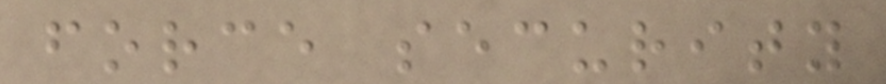force security
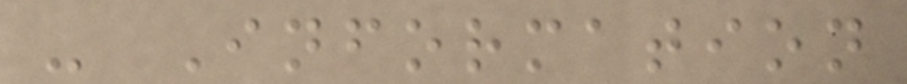- Information
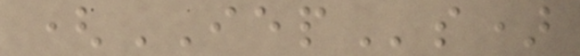(IEPs)
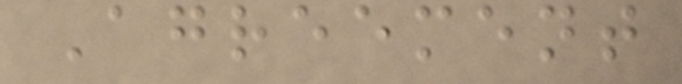Agreement
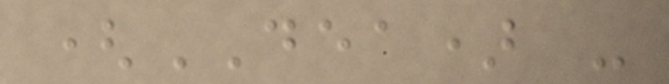(DEA) -
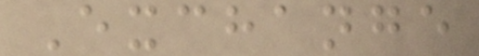Exchange
